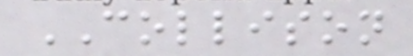COLLISON
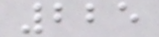225
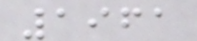1961
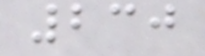230
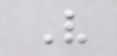V
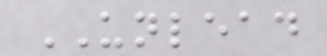UNLEAD
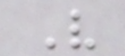V
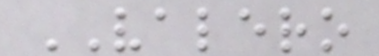VALERO
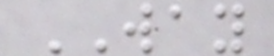WAY
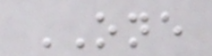ONE
